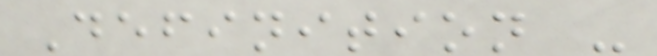Definition -
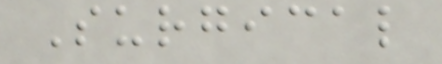Surgical
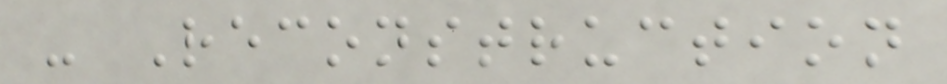- Reconstruction
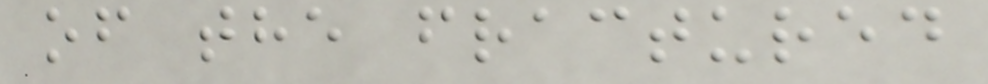of the fractured
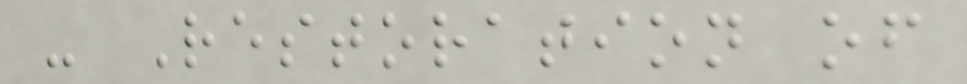- Restoration of
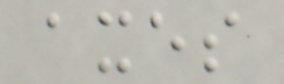axes
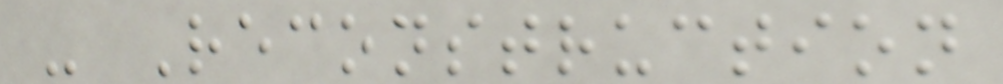- Reconstruction
